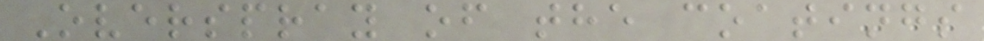Overspray of the coatings
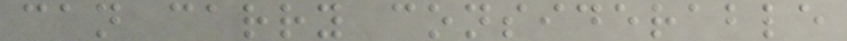can carry considerable
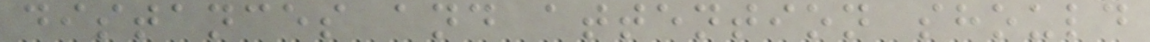distances and attention should
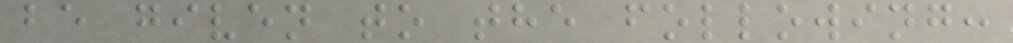be given to the following:
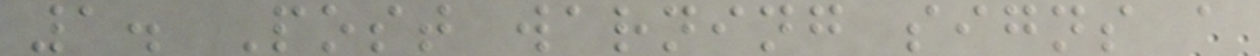1. Post warning signs a
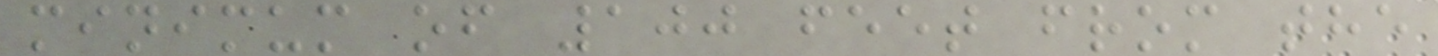minimum of 100 feet from the
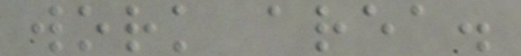work area.
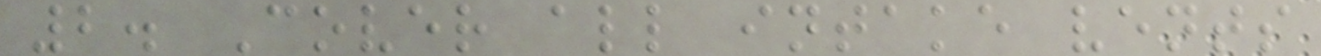2. Cover all intake vents
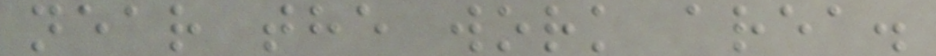near the work area.
